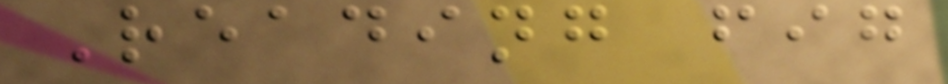Reading fig
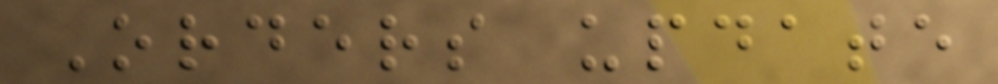Orders update
